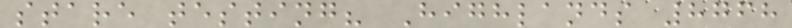stare testing? Highlands 8768
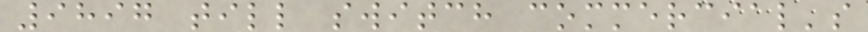9897 till switch commercial's
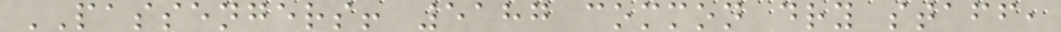PASSENGERS! 5187 common dry staff,
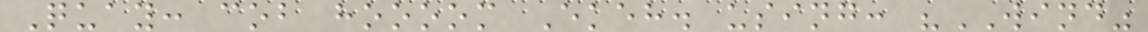Quay: cob hoooom Ekeh. using: "WIND"
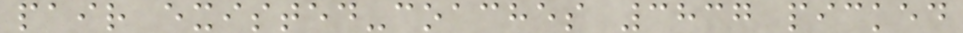pair existed-coaches 3837 picked
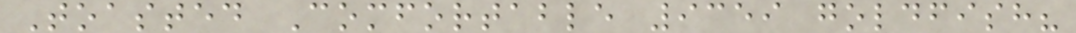Toasted Comfortable 9359 goldfish?
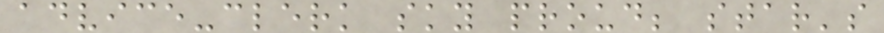advice-clerk sky proud; star's
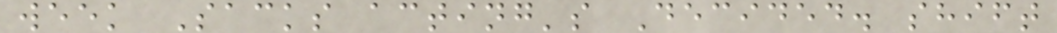week Sacks acting's Decided. shift
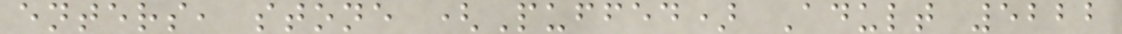enters, stone (Puffed) Adult 5222
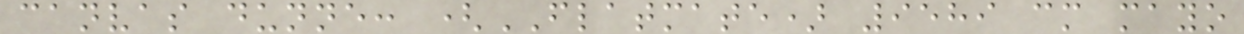canvas dunne: (FLATMATE) 9589 cm mayo
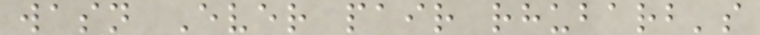wasn Ever pair rhubarb's
